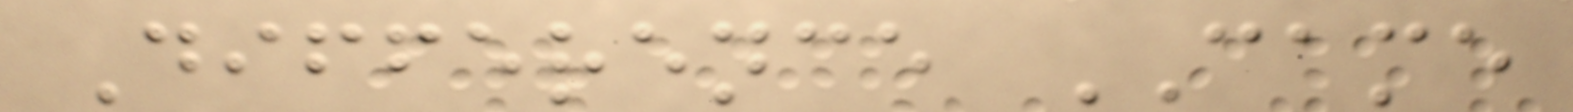Difference CAME
